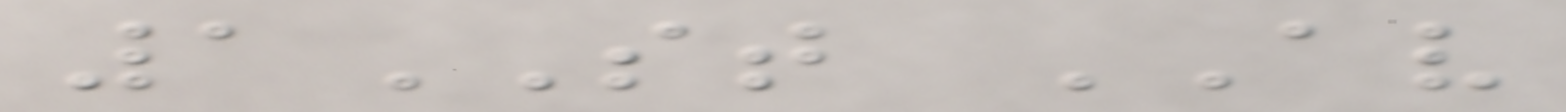1ST AV
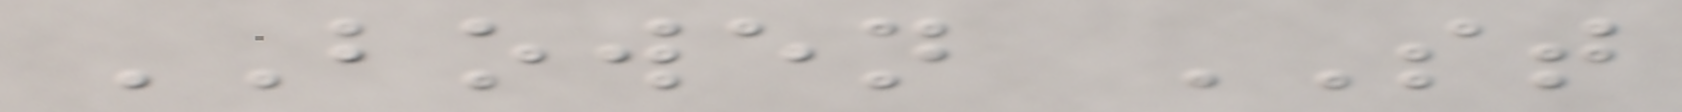BOWEN ST
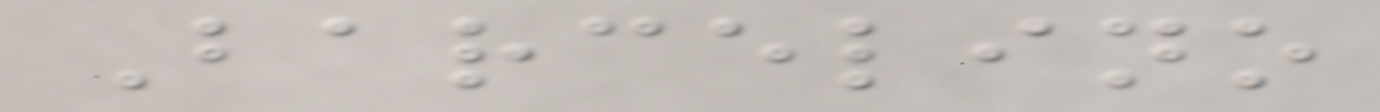Barcelino
